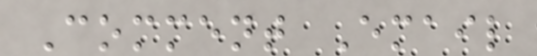Comment Email
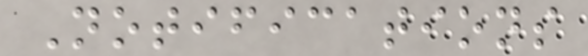Notifications
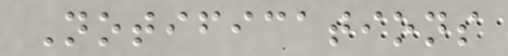Notifications
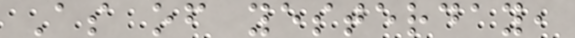As of yesterday,
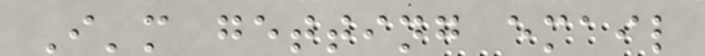I'm getting email
